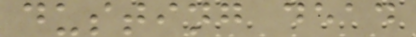dusting dead
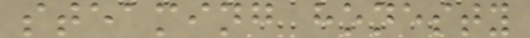steaming honesty
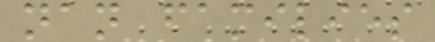nan families
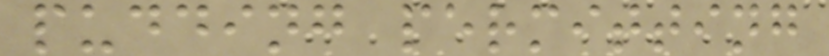pudding permitting
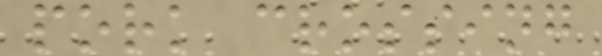pork crossing
